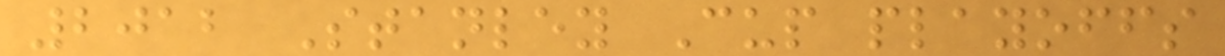2012 Stanley Cup playoffs
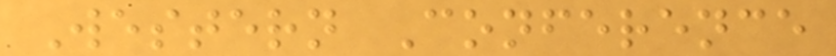Western Conference
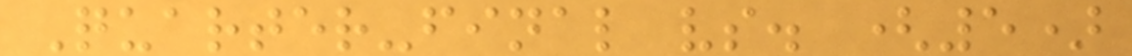Quarter-final vs. (5)
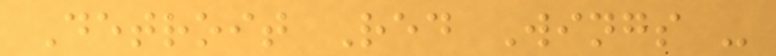Detroit Red Wings -
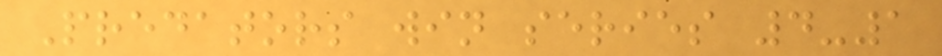Predators win series 4-1
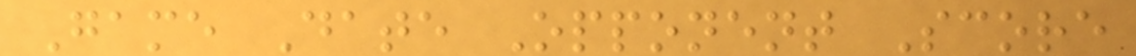Game Date Opponent Score
